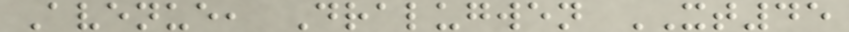Avenue, Dralugwen XT45
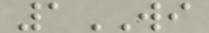1WI
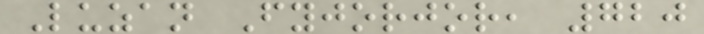Luzan Fyjorjor, 720
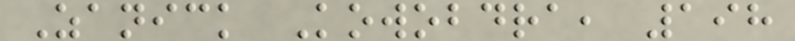Zanick Kowobdra, 198
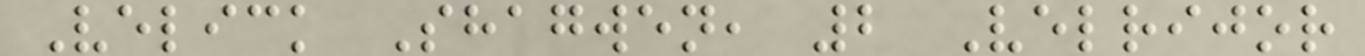Velick Shagwen, 2 Velrijor
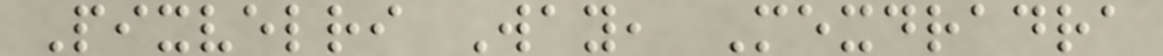Pixvelri Way, Mexdradra
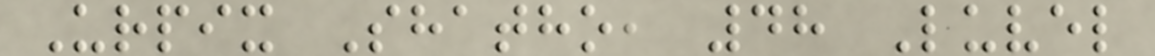Urpix Shatho, 48 Luvel
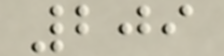209
